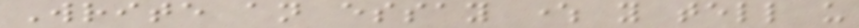Write an essay where you tell us
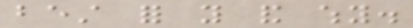best for you and why.
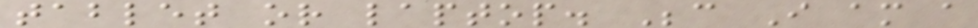tablet or laptop. Because I am a
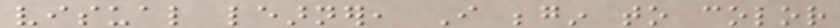visual learner, I begin to color
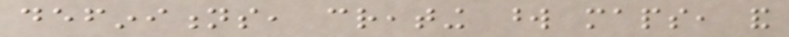definitions, creating word maps, and
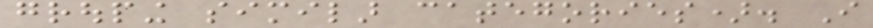grouping similar categories). I
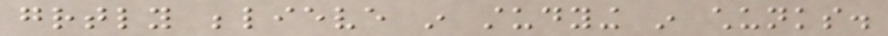greatly believe in studying in chunks.
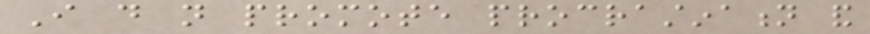I do not promote procrastination and
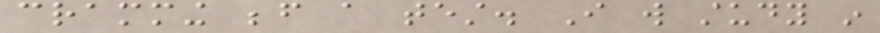cramming before a test. I will study in
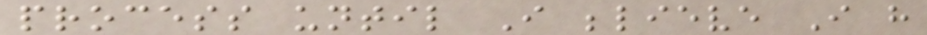process until I believe I have
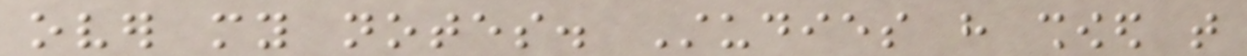over my notes. Studies have showed that
